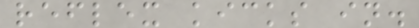reflex kicks in.
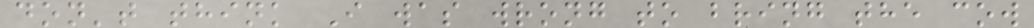don't think I was wrong to bring the cow
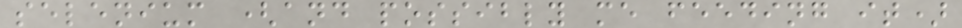selenium (and possibly me feeding it)
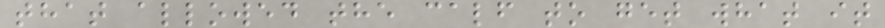that allowed the calf to get what it
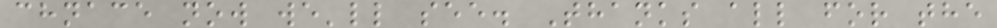chnace now we'll see. Thanks all for the
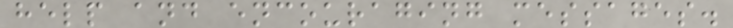help and encouraging messages.
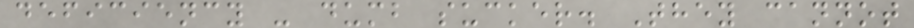deficiency - dumb sucker. They cannot
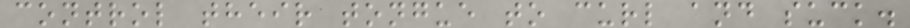control their tongue to curl and suck.
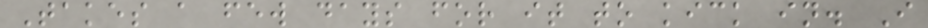Takes a few days for it to kick in. I
